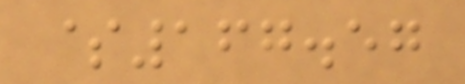$167.57
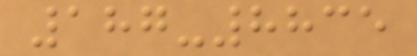187-8835
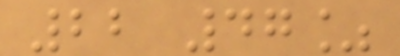22 47%
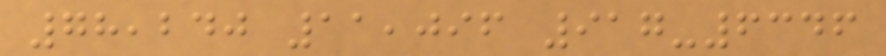78,240 11,096 917-6346
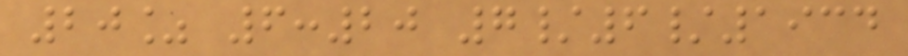20% 6:20 7/6/1934
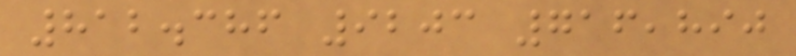812.386 9203 716,890
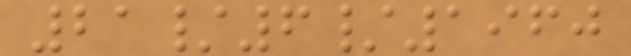21/6/1960
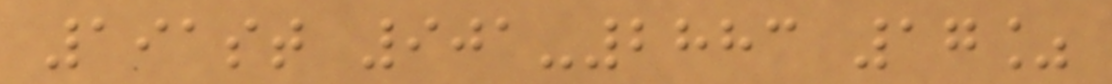191st 901-2883 17%
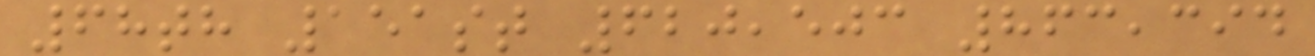68th 151st 620,503 863,394
